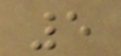5
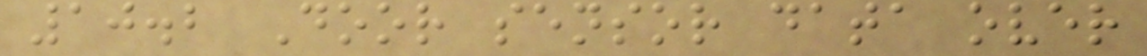10.2 Door sensor data over
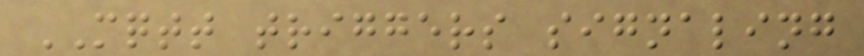MQTT triggers signaling
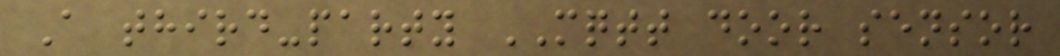A third-party MQTT door sensor
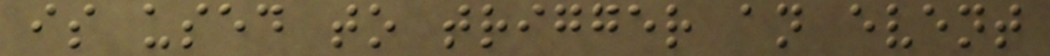is used to trigger an event
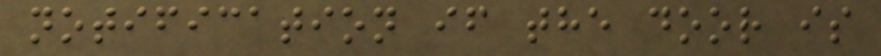notification if the door is
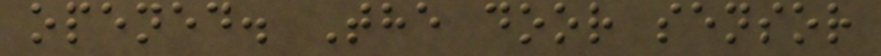opened. The door sensor
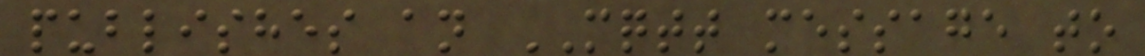publishes an MQTT message to
